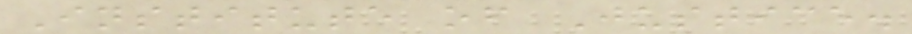Institute of Justice.
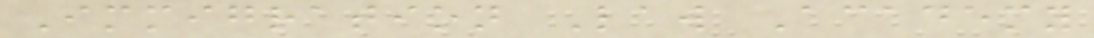Immigration Law Academy
